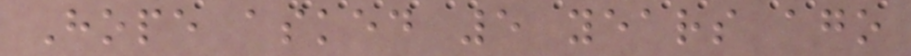Hope asked 5 years ago
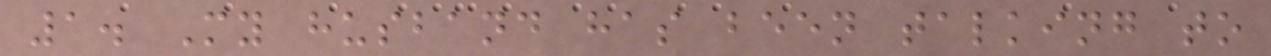1. My husband has been talking to
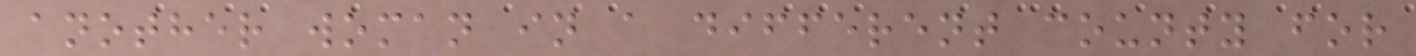another woman in a different county for
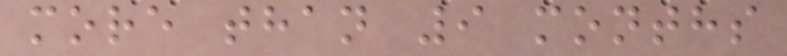more than 9 months
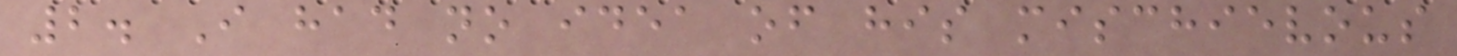2. I had no idea of his mischievous
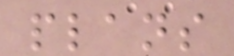plans
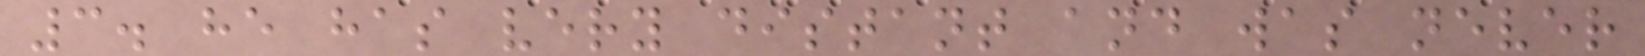3. he has very distant and was never
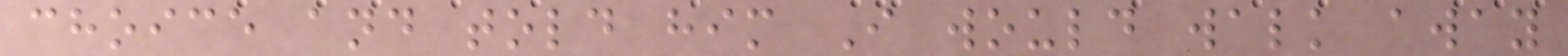choice and told him I would walk away
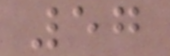57
